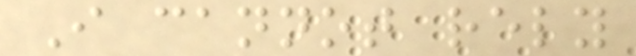I cannot rely
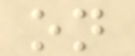on
